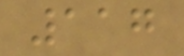117
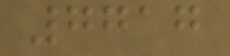7717
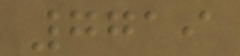7719
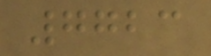7723
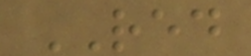RED
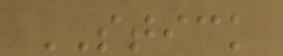STICK
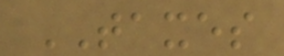TAXES
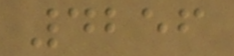4256
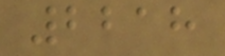2218
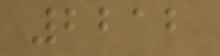2212
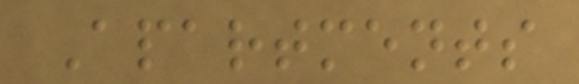Apartments
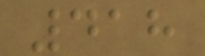418
